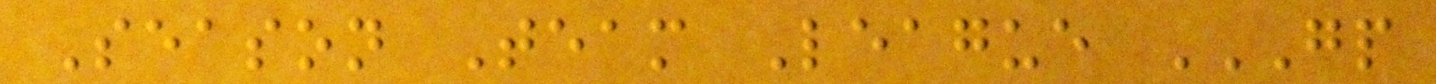Season Team League GP
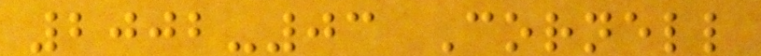2002-03 Cornell
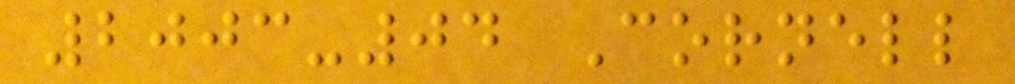2003-04 Cornell
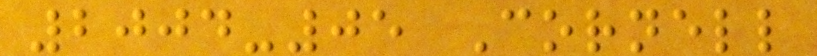2004-05 Cornell
